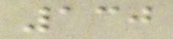130
